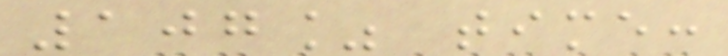107% time:
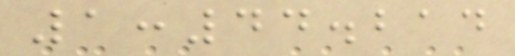1:44.214
